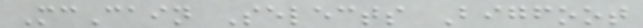McCain Selects Bigfoot
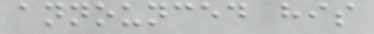announced his
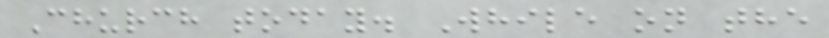Church today. While on the
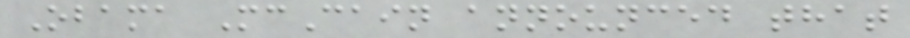Obama McCain announced that
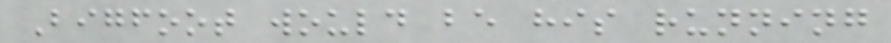Bigfoot would be his running
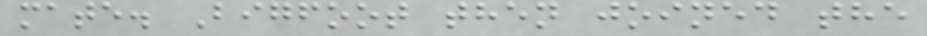mate. Bigfoot then joined the
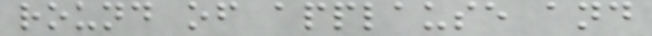round of applause and
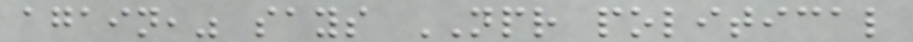again," says NPR political
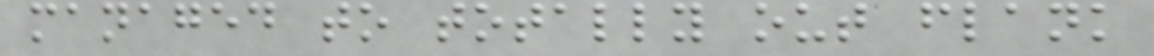managed to totally out flank
